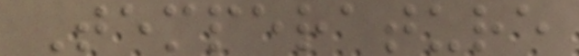Temperature
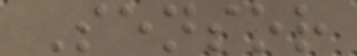Sensor
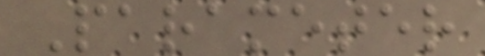Parameter
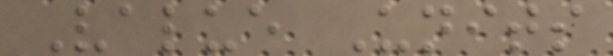Value Units
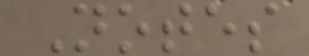Notes
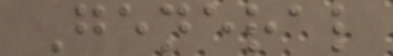General
